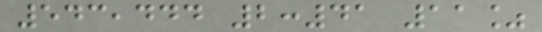543,444 2:41 11%
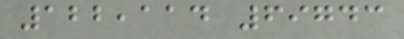122,114 69743
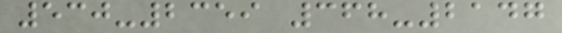530-2359 368-2147
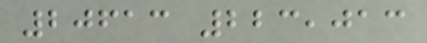20613 223,013
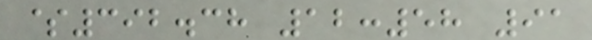$392.38 12:58 91
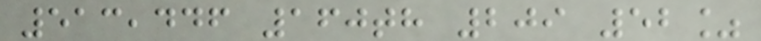513,446 160th 209 52%
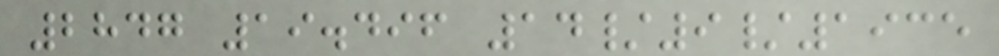2847 19.496 14/9/1935
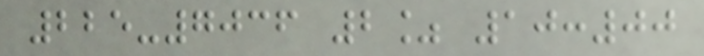225-7036 2% 10:00
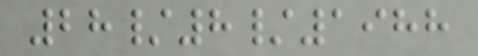28/8/1988
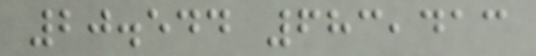20.544 683,413
